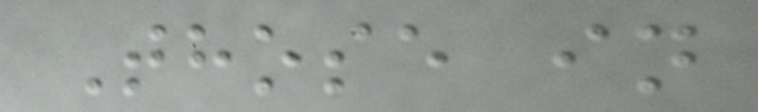Those in
